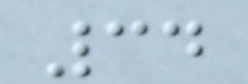34
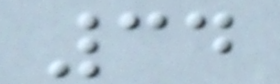34
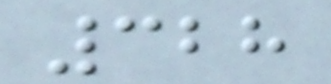328
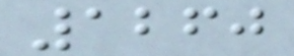1260
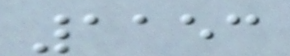1153
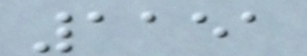1151
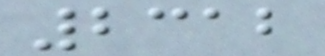2312
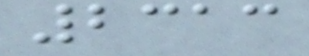2313
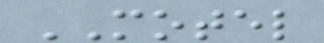MOTEL
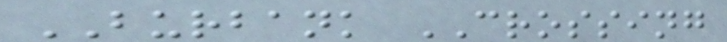BURBANK CROSSING
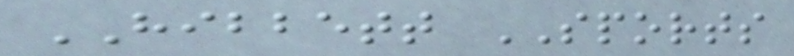HIBBETT SPORTS
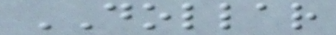DOLLAR
